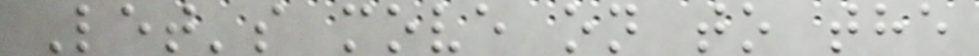Let's move on to the
